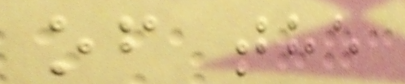of the
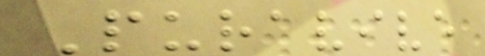Puravive
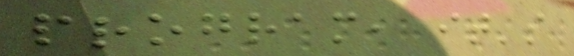program, it's
